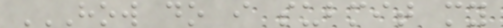HOW DO I SUBMIT MY
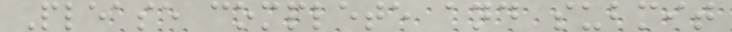Please complete and submit
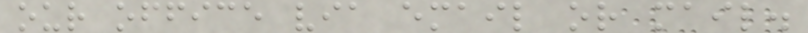our office via email or mail.
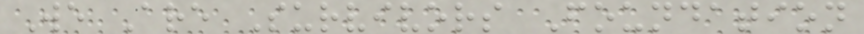We Are Survivors Foundation
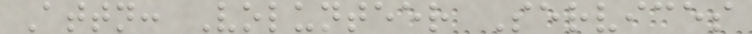Attn: Volunteer Services
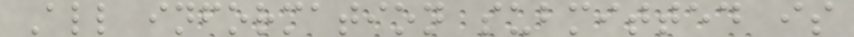All information submitted is
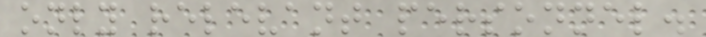only relevant personnel.
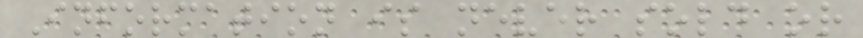Information is never sold or
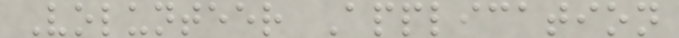Volunteer Application
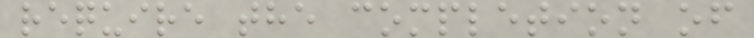require the completion of
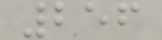256
